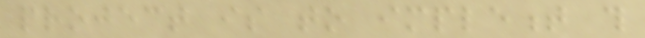project is to implement this
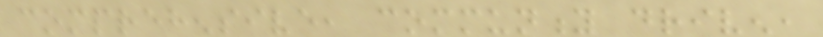comprehensive, community driven,
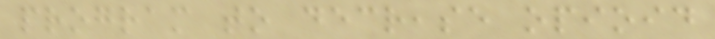program to decrease opioid
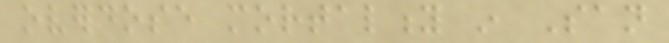overdose mortality in San
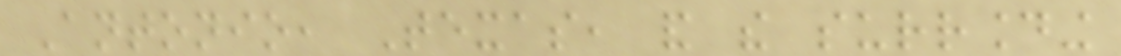Antonio, Texas, and the surrounding
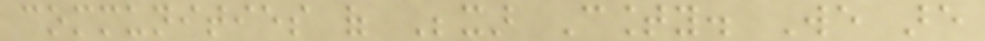communities of Bexar County. We are
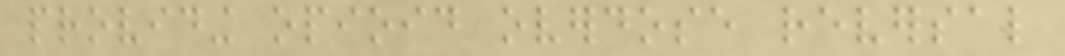providing opioid overdose reversal
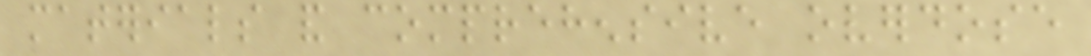materials and comprehensive overdose
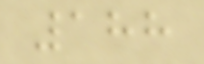188
